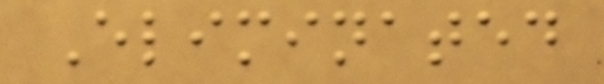Eliminated
